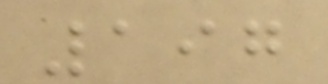197
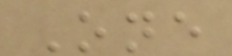One
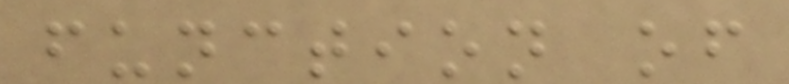function of
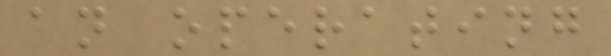an operating
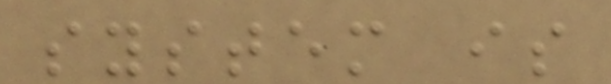system is
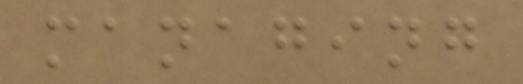managing
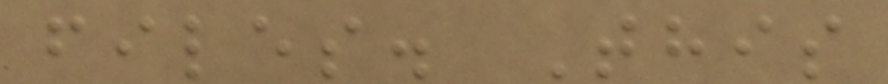files. This
